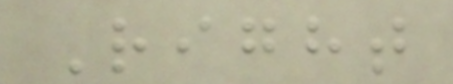Right
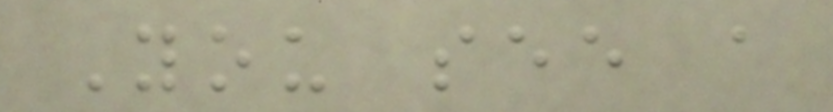You see a
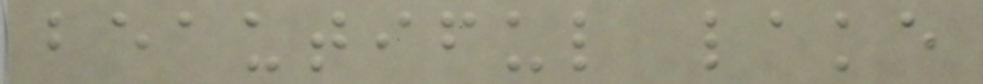beautiful lake
